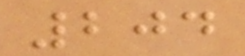204
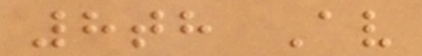8th Av
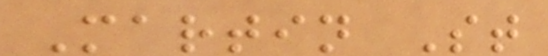Martin St
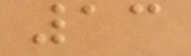13
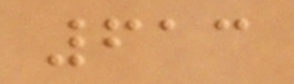613
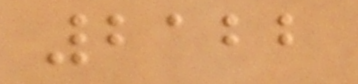2122
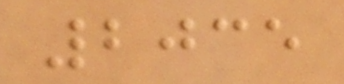2035
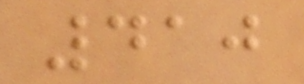410
